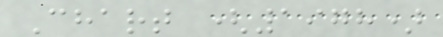Chart (1978)
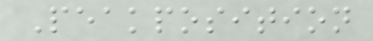Peakposition
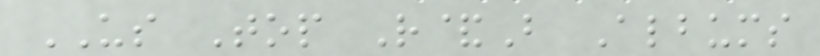US Top R&B Albums
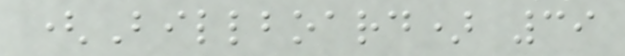(Billboard) 39
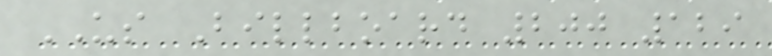US Billboard 200 129
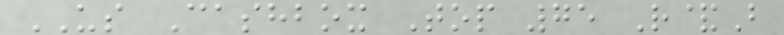US Cashbox Top 75 R&B
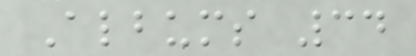Albums 34
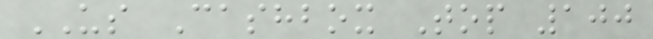US Cashbox Top 100
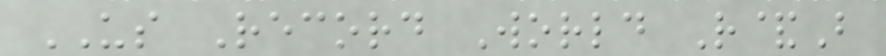US Record World R&B
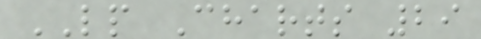LP Charts 29
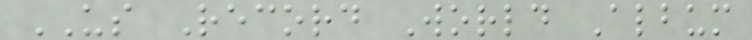US Record World Album
